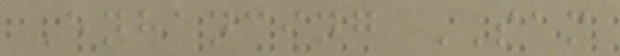Enhancing SAM
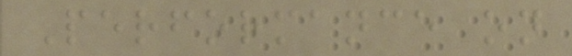Performance on
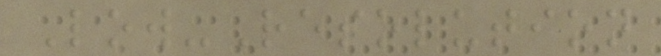Low-Resolution
